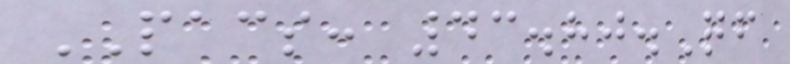PACS: 43.80.Qf
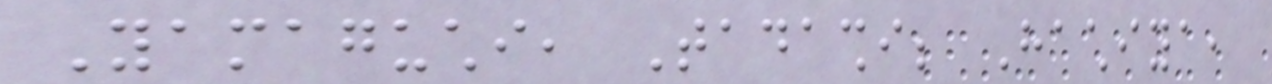Yamaguchi, Tadashi; Hachiya,
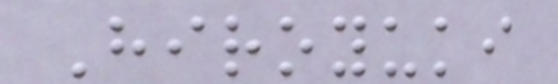Hiroyuki
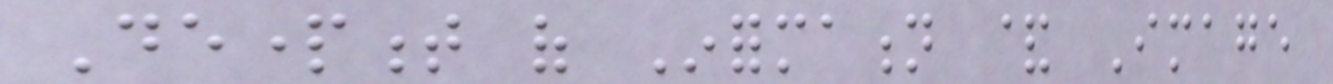Department of Information & Image
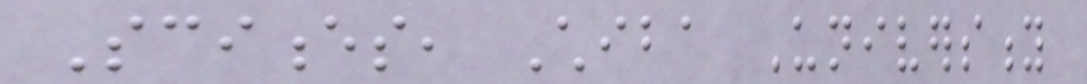Sciences, Chiba University
